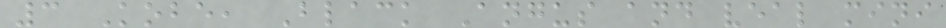3 Kobe, Black Angus and veal mini
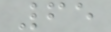65
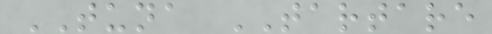TUNA TARTARE
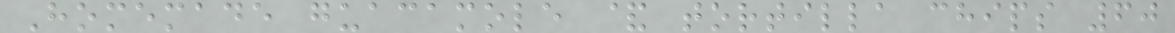Homemade guacamole & tortilla chips 60
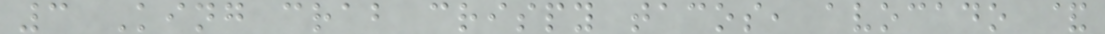3 King crab crispy tacos, avocado &
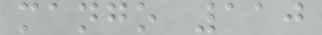mango 110
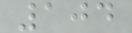104
